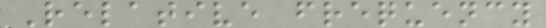Relative frequency
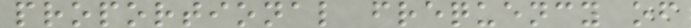proportional frequency of
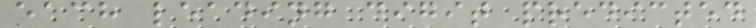each leading digit predicted
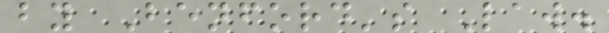by Benford's Law.
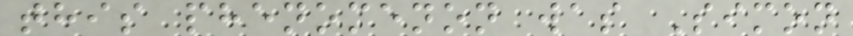this phenomenon was Simon
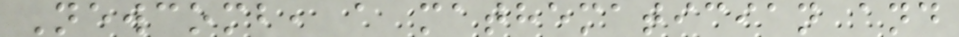Newcomb, a mathematician and
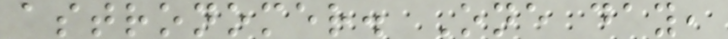astronomer. One day,
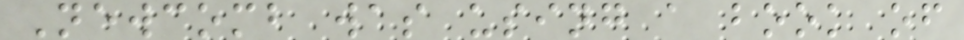Newcomb was using a book of
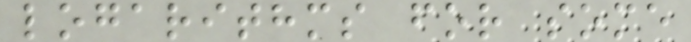logarithms for some
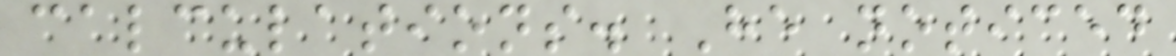calculations. He noticed
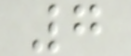7
